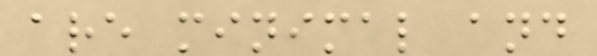are minimal and
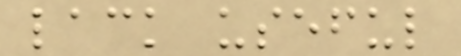lack useful
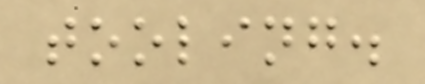tooling.
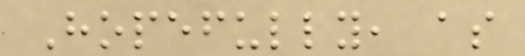Hopefully, as
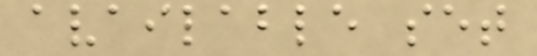available set
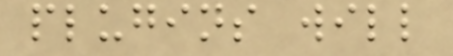plugins will
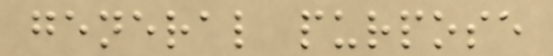general purpose
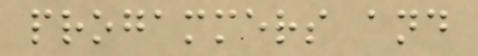progammers and
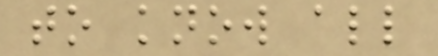to know all
